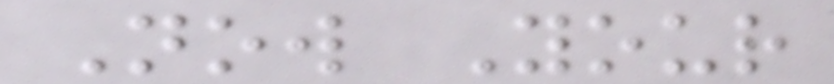Now Your
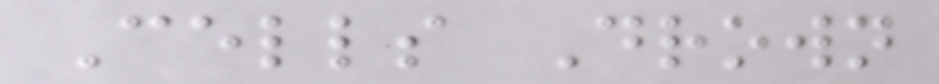Cells Drown
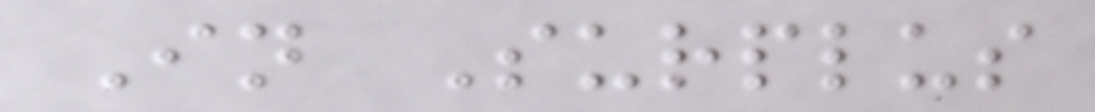In Surplus
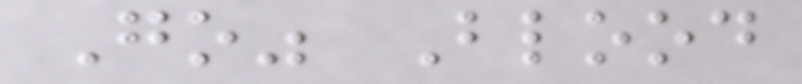Go" Blood
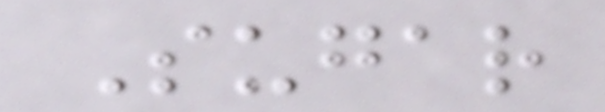Sugar
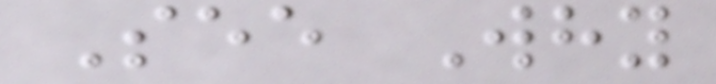See Why
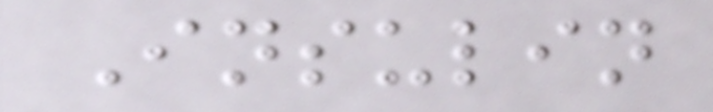Insulin
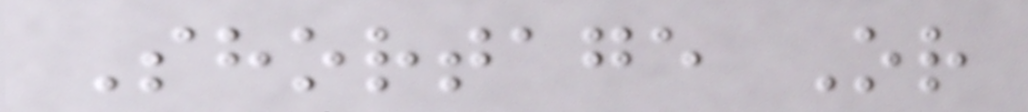Shortage Or
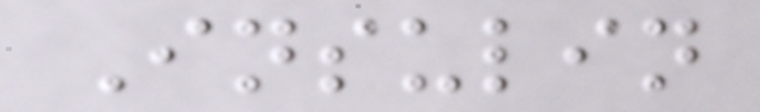Insulin
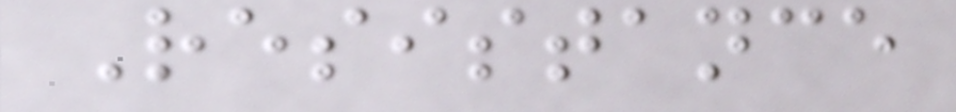Resistance
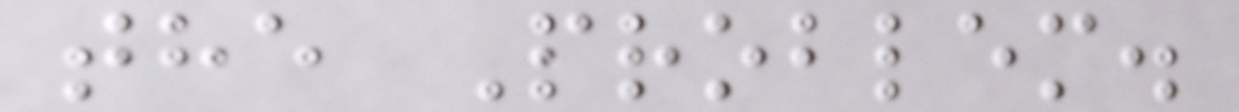the Problem.
